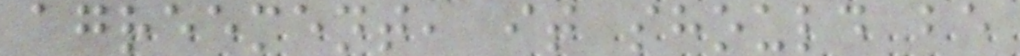agreement, it should be
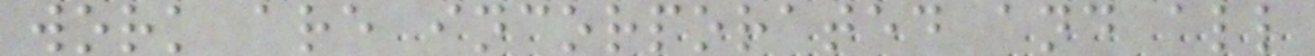work are incorporated and all
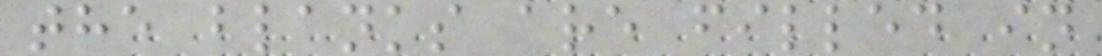the blanks are filled in
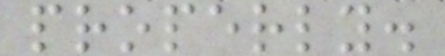properly.
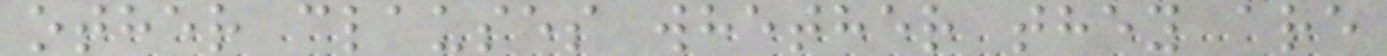other clauses whether they are
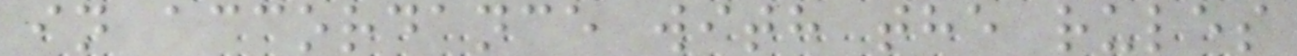in accordance with the rules
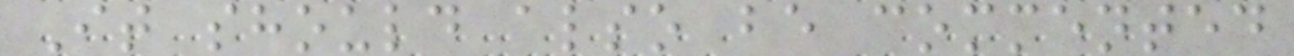It should also be commented
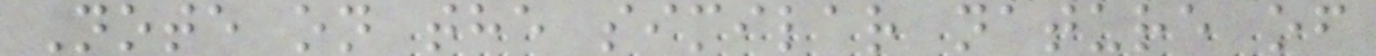Note on the similar nature of
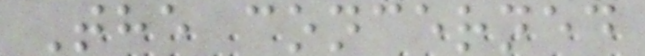The concerned
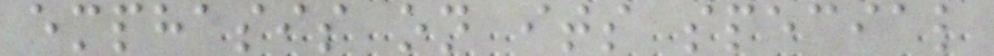emphasis on its special
